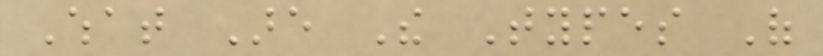What Are The Types Of
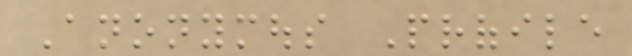Anonymous Profile
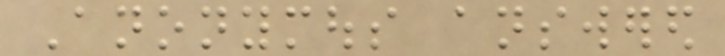Anonymous answered
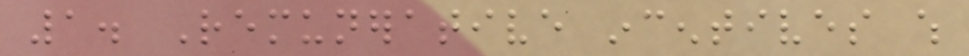1. Remunerative incentives which
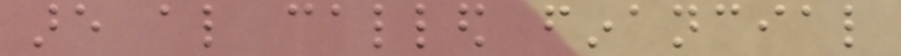are also called financial
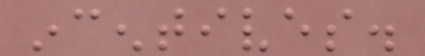incentives.
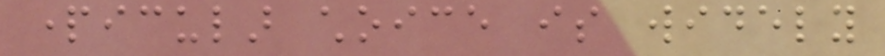particular choice is widely
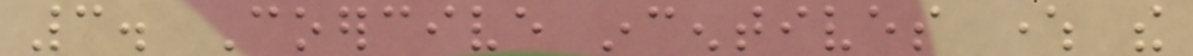3. Coercive incentives where the
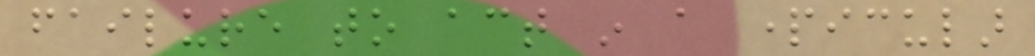failure to act in a particular
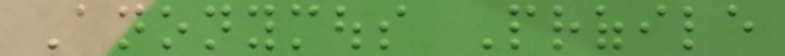Anonymous Profile
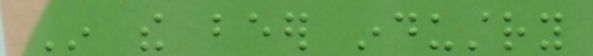In the beer industry
